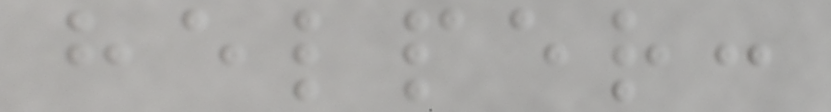helper:
